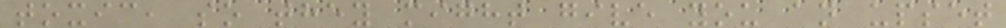toxic, so they might give you an upset
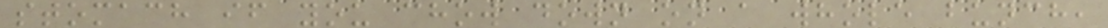stomach if you chow down on a whole bunch,
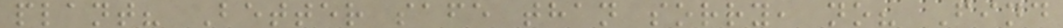plant? Better safe than sorry, no? Find
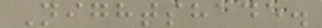Nightshade.
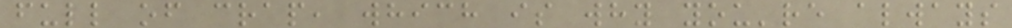full of crap, which is why you're always
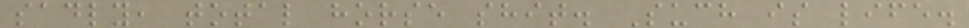sadly, total horse shit. Such is life.
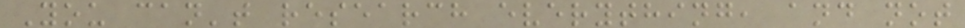You can't research everything, and not
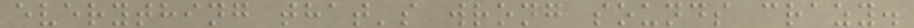everything that's wrong sounds crazy.
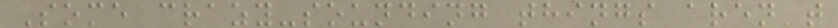Some crazy-sounding things aren't
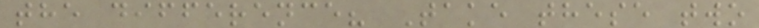the difference? Take these two
